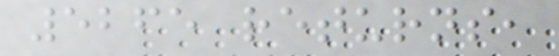5265 returns,
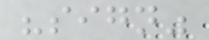"sign"
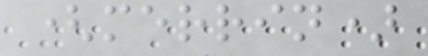(merrin)
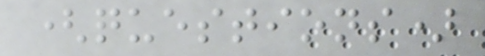(questions)
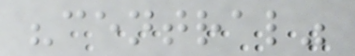"central"
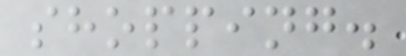shopping.
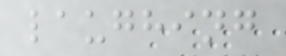laughing
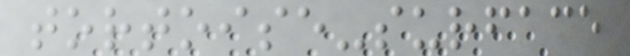tortoise-surface
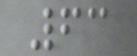63
